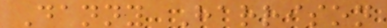Danny Harrison
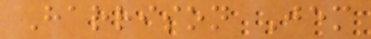Harrison Jem
